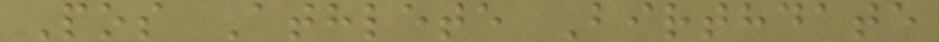Pos Athlete Birthdate
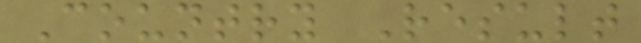Country Result
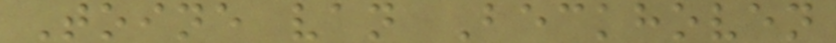Toine van Beckhoven
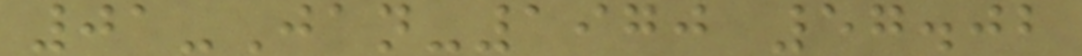01-Jan-1970 57.02
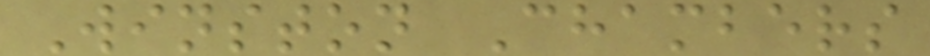Winston Chambers
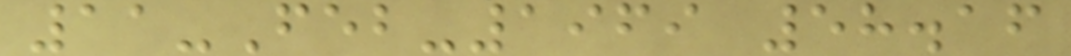11-Feb-1969 58.16
